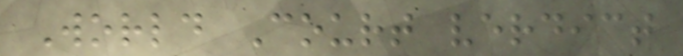World Court verdict
